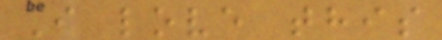I love this
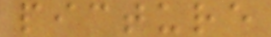picture
